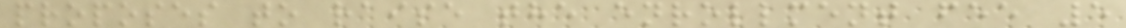proposes to raise the enrollment fee 5
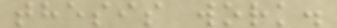thesis work.
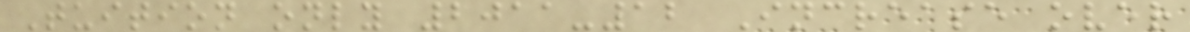Tuition only 2011-12 Increase over
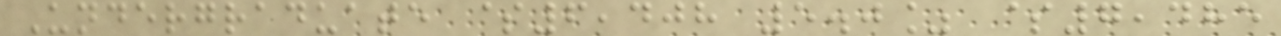Undergraduate $6,408 5.0% $7,485
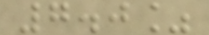7.0%
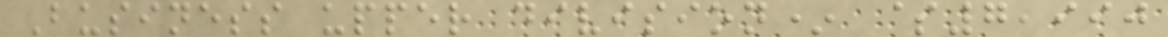Business upper division* $7,990
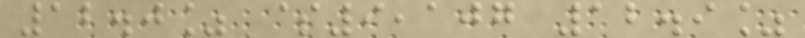12.0% $9,107 12.9%
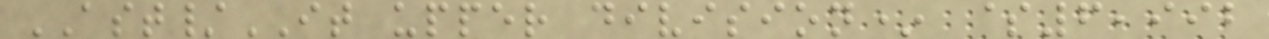AST/IT upper division* $6,992
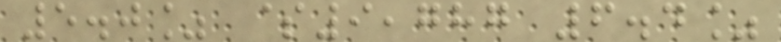5.0% $9,787 6.4%
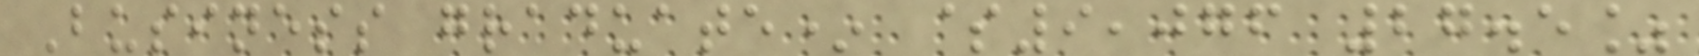Business graduate* $9,076 27.5%
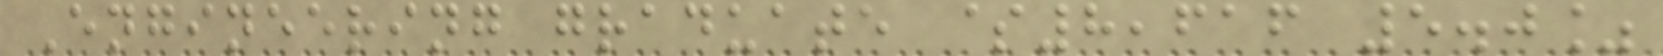Engineering graduate $8,616 5.0%
